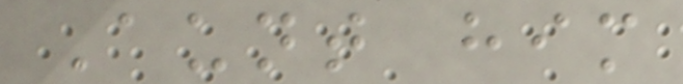Aunt him
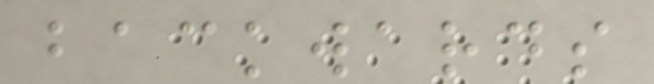backwards
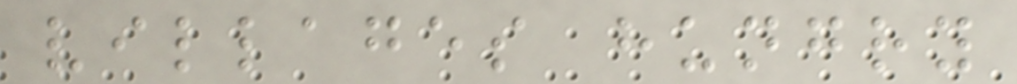villages hungry
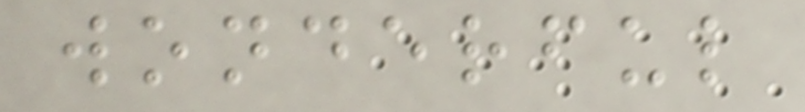wonderful
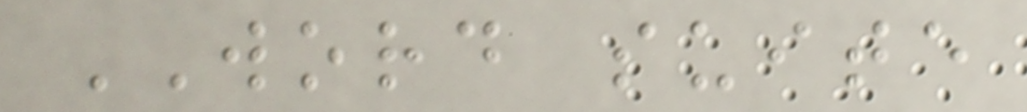WORD suite
